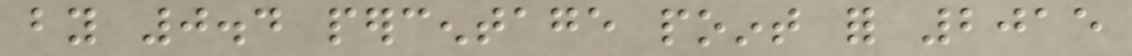by 0.4 percentage point for 2015
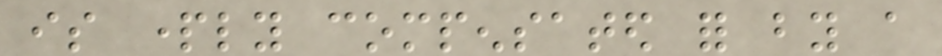is partly compensated for by a
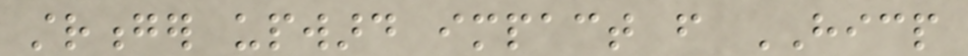stronger upward impact from HICP
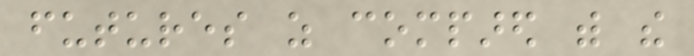futures as compared with the
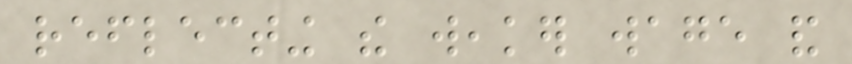reflecting the weaker wage and
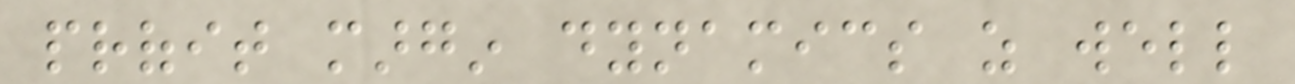profit margin dynamics as well
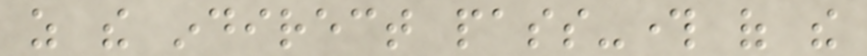as the indirect pass-through of the
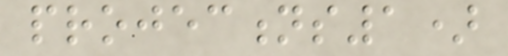projections1)
